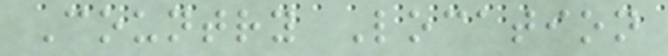Country Location
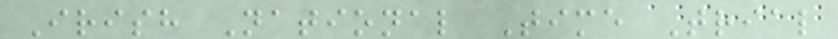Irish National Time Trial
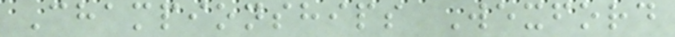Championships Wexford
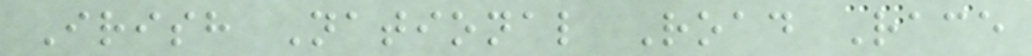Irish National Road Race
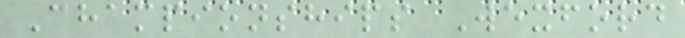Championships Wexford
